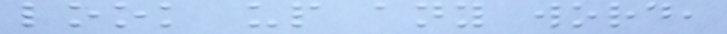look up any word,
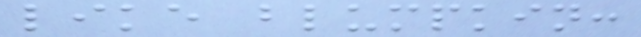like blumpkin:
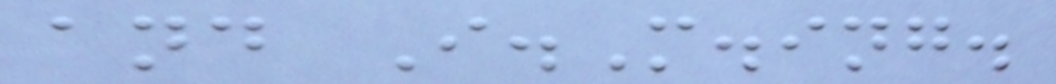and I.M.ing.
